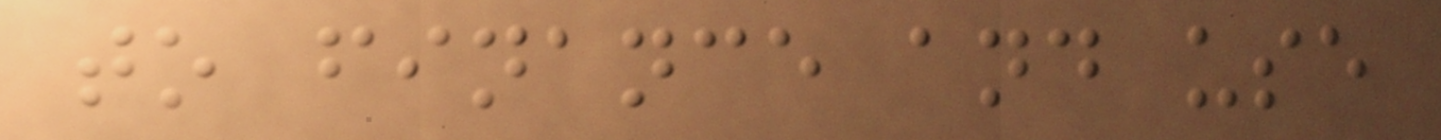to finance and use
